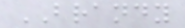BRANDY
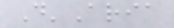D'Aria
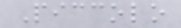Piccolo
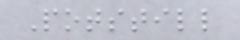Potstill
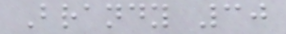Brandy 30
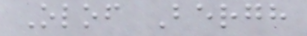Olof Bergh
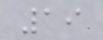19
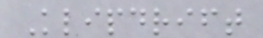Klipdrift
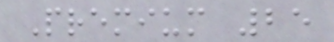Premium 25
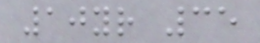10yr 35
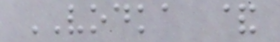VODKA &
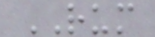RUM
